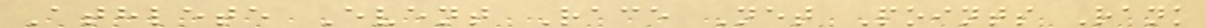Athlete Event Race Net Points Rank
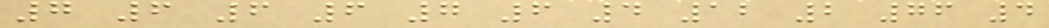7 6 6 6 7 6 4 12 2 76 4
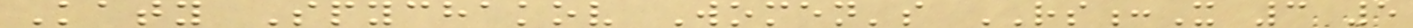Katy Spychakov Women's RS:X 3 5
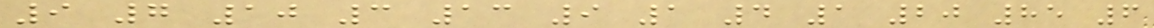9 7 10 3 13 9 1 4 1 20 85 6
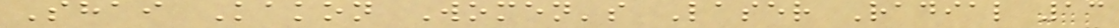Shai Kakon Women's Laser Radial 13
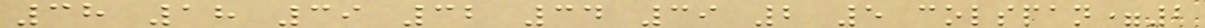38 18 39 32 34 39 2 5 colspan=2
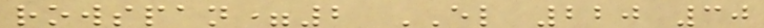rowspan=2 EL 220 30
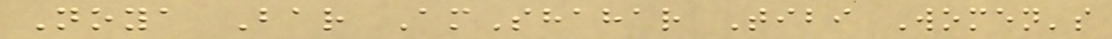Noya Bar AmShahar Tibi Women's
